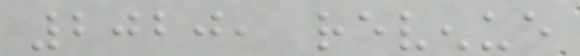2020, revenue
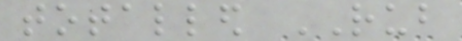totalled RUB
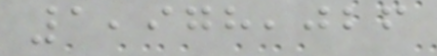1,978,026
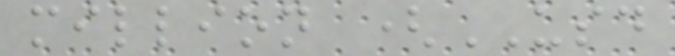million (USD
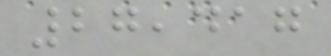27,417
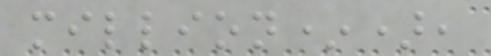million*),
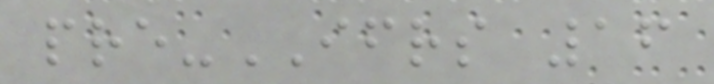pre-IFRS 16
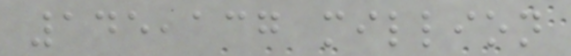145,137 million
